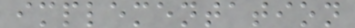implementation
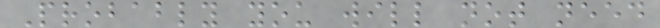Probably you will not need
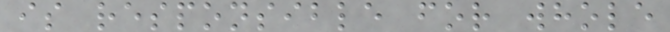is responsible for whole
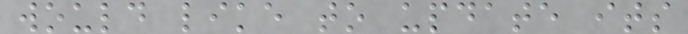would like to update its
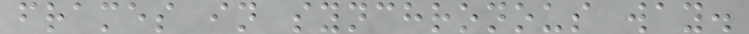frames in synchronous way.
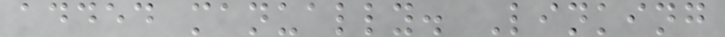added manually. Linking
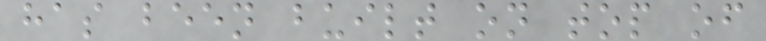has been built on top of
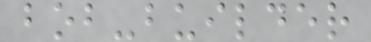bob-builder
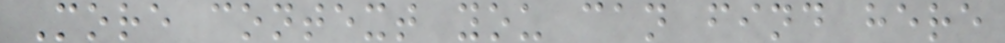More context you can find here
